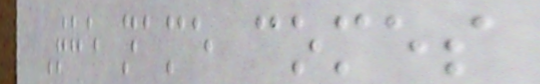The name comes
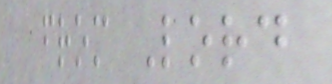from Lord
